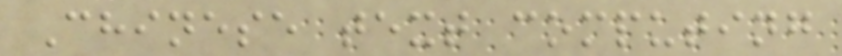Chinese text computing
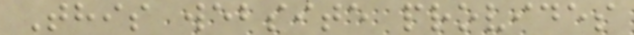This website provides
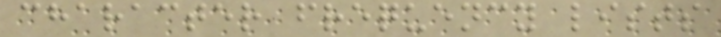character frequency lists
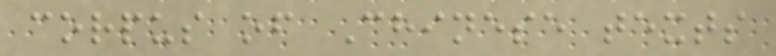corpus of Chinese texts
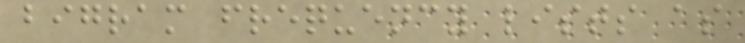bigram frequency lists as
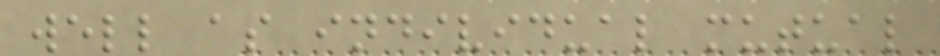well as individual mutual
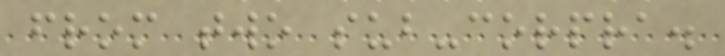from two sub-corpra.
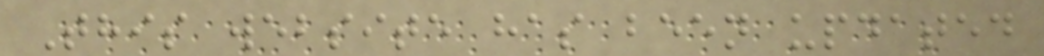This website has been updated
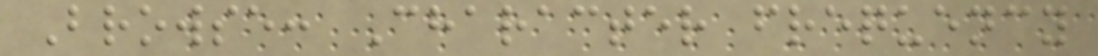Browse: Character frequency
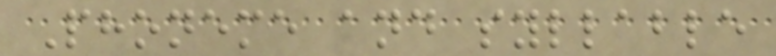Phoneme and syllable
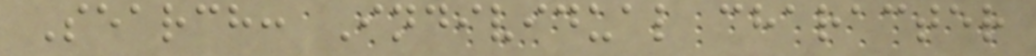Search: Individual character
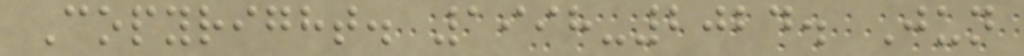Copyright. 1998-2024. Jun
